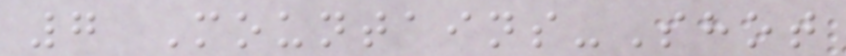7 Mountains-Shot
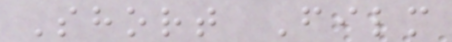Short Film
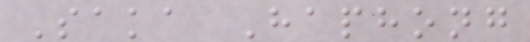Saka Haphong
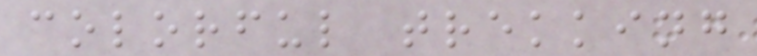colorful trekking
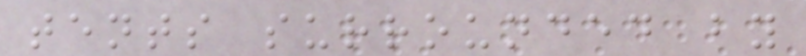tents surrounded by
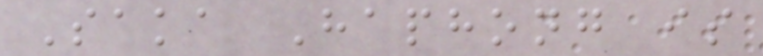Saka Haphong is
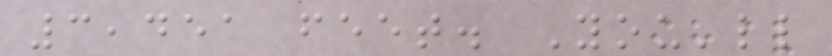3,451 feet. You'll
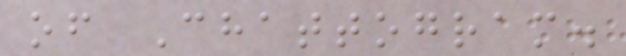of Chattogram.
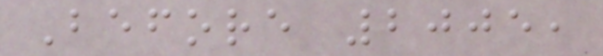Before 2005,
